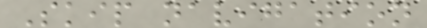Skip navigation
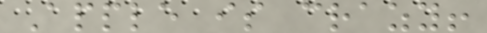Apple is crazy!
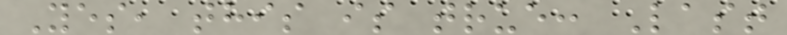Yes, this is true: Last
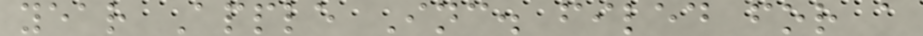year Apple Inc. filed for a
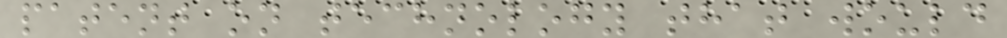patent on technology that would
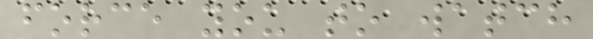force you to watch
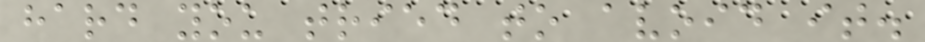hard you tried to avoid it.
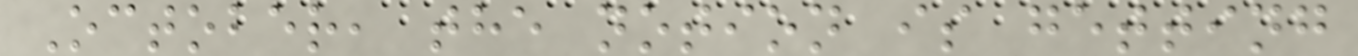October, the notion is getting
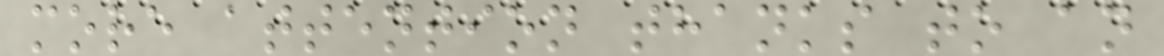more attention thanks to an
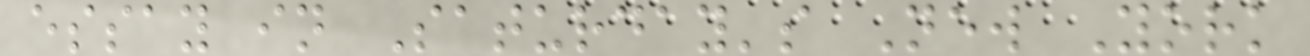essay in Saturday's New York
